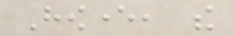However, the
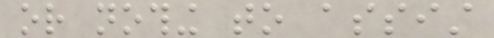or nothing to assist
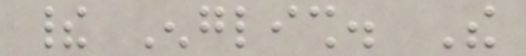their English. The
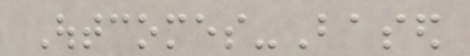Outcomes-Based
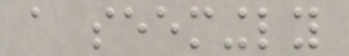a seemingly
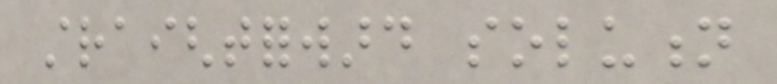straightforward solution
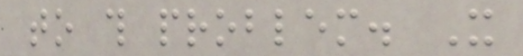to this problem. It
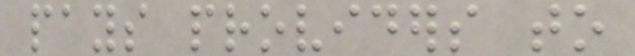pays providers to
